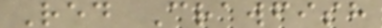Red Crawfish
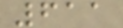611
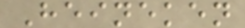Heineken
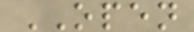OPEN
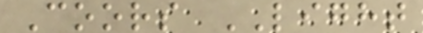Coors LIGHT
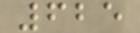625
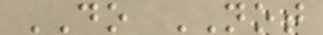DO NOT
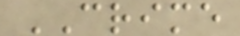CRIME
